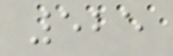525
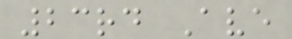23rd Ave
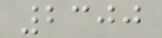2300
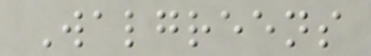Walgreens
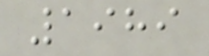1989
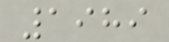1989
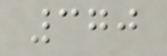370
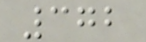372
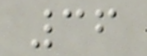36
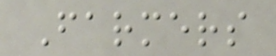Farmers
